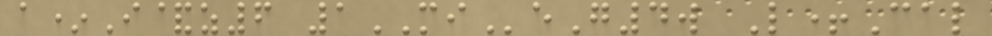a*I&z6 1MIeG4w L+Cal
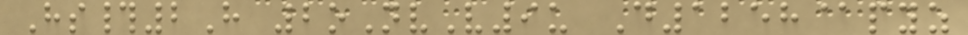Hs#2H 2oNvV9u D1258@pyz
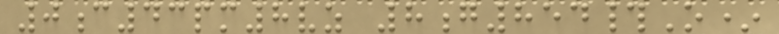0c43pm8vz 8g854#O*
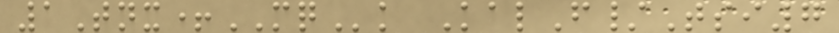1Tnx+MQk KalF/Tsi7
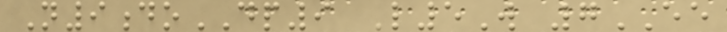N9doDP9 L5W 7EE
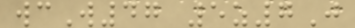wcW47 5z7J
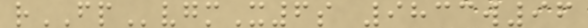rFPvgmX6s 9833w96
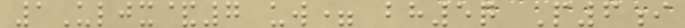1Uljx&7 uw= bh5q P6i
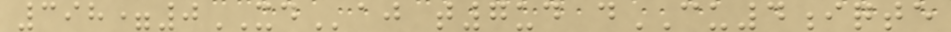398=0XDaj t7ud dCU4iqte
